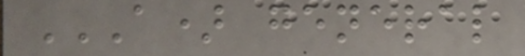A) GENERAL
